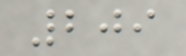209
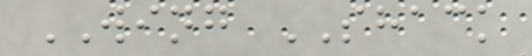WING SHACK
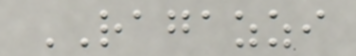RAGAZZI
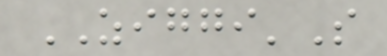ZIGGI'S
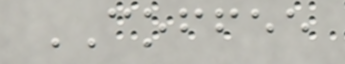COFFEE
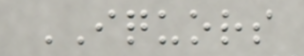IQUORS
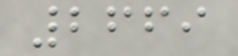2669
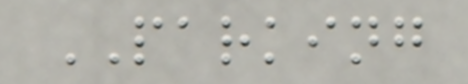PARKING
